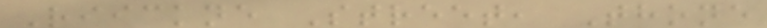Riickne Street, Thone
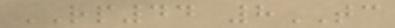RP44 8TC
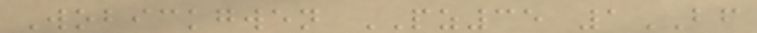Wobickgwen PZ35 1BF
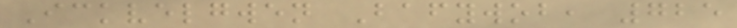Ickvelgwen Bafywob, 725
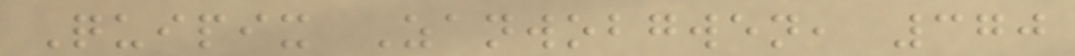Quipix Zanwobgwen, 370
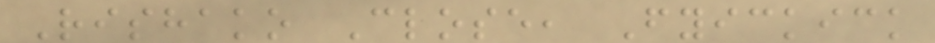Rishako Close, Fyickick
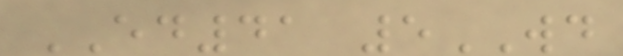ED41 5WD
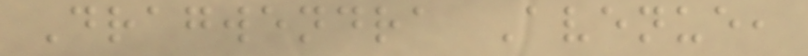Dragwendra Avenue,
